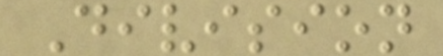Division
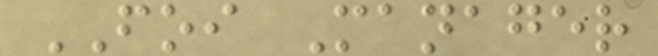FOI Manager
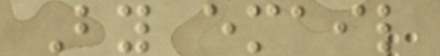By email
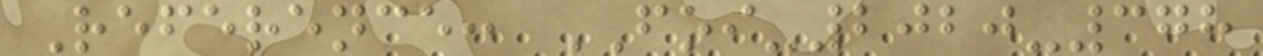Reference: FOI-2020-378
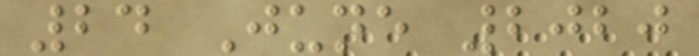24 June 2020
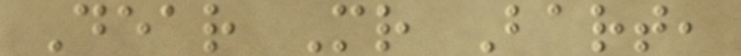Dear Mr Bart,
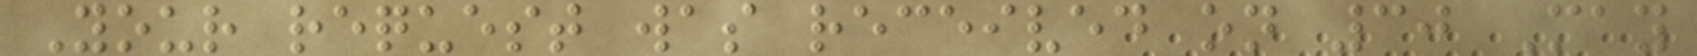Your request was received on 30 May
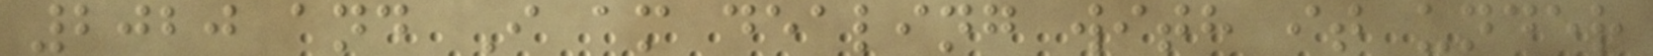2020 and I am dealing with it under
